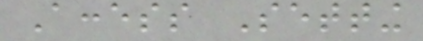Access Setting
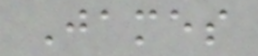James
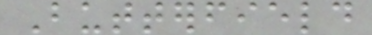Butterfield
